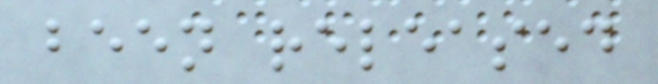been released
